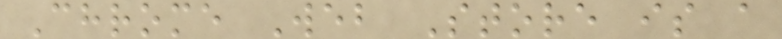Chrome Web Store is a
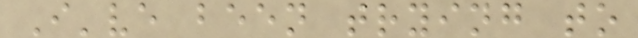I've been trying to
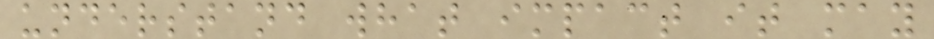understand what impact it may
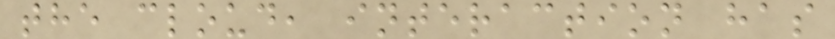the cloud, interaction has
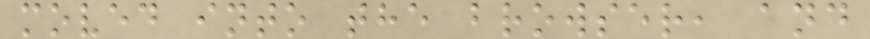moved into the browser, and
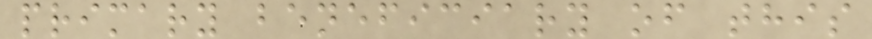primary beneficiary of this
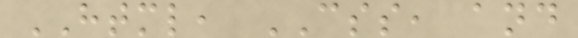HTML, CSS, and
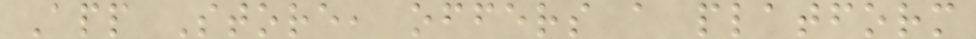App Store, offers a platform
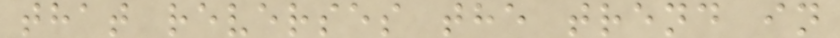that reverses the trend in
